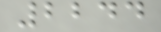2244
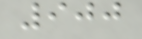900
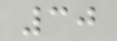30
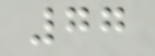77
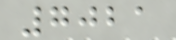7021
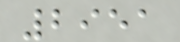2951
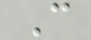C
